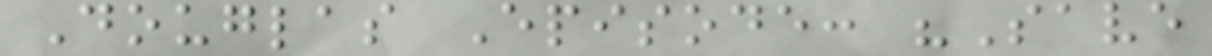Douglas Episode: "Save
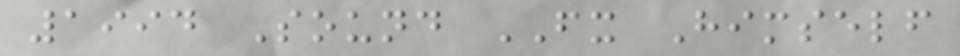1994 Sound FX Himself
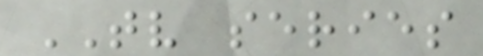TV series
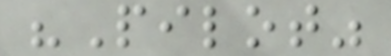"Pilot"
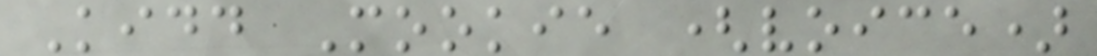Kidd Mookie (voice)
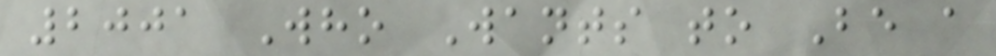2001 Who Wants to Be a
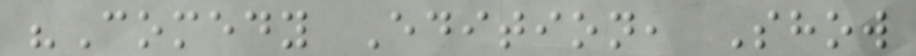"Comedy Edition, Show
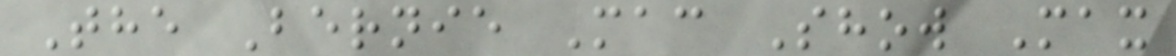The Bernie Mac Show Max
